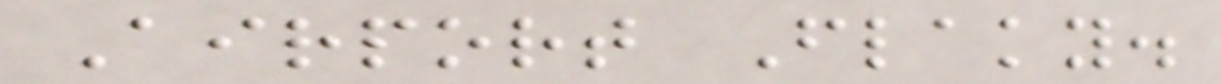Airport Flaky.
